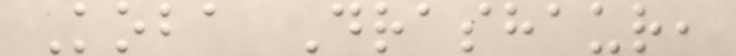Koba Drashaur,
